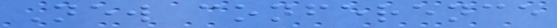New conference
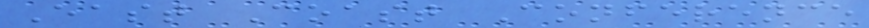East Coast Conference
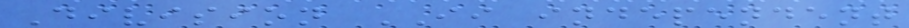Division II independent
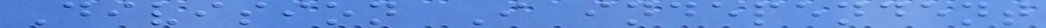Division I independent
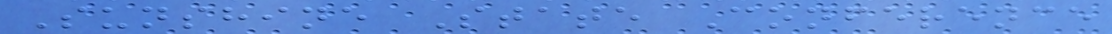Sunshine State Conference
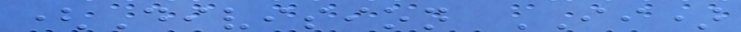(Division II)
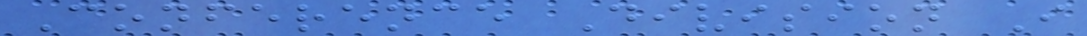Conference Division I
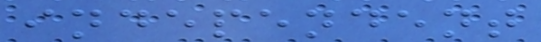independent
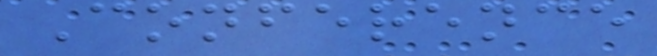Conference
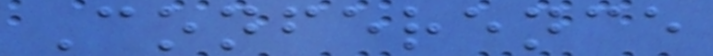Conference
